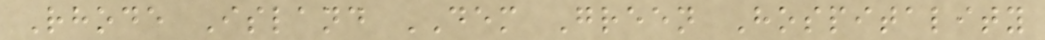Rhode Island DEM Green Hospitality
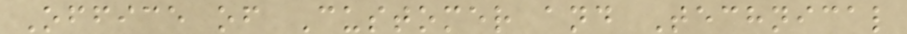Office of Customer and Technical
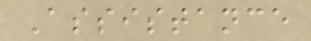Assistance
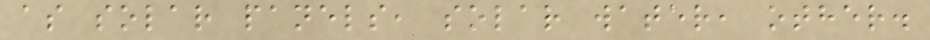as solar panels, solar water, other.
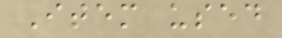Item used
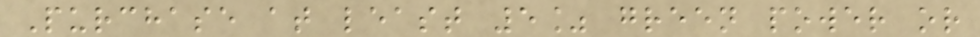Purchase at least 5% green power or
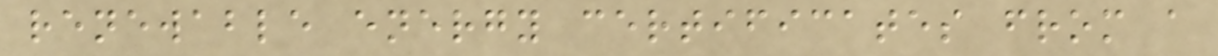renewable energy certificates from a
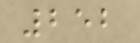252
